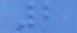2
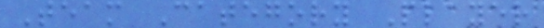Team Category Player
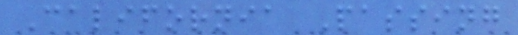California Passing
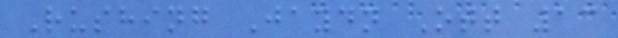Rushing Jaydn Ott 13
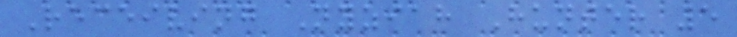Receiving Nyziah Hunter 5
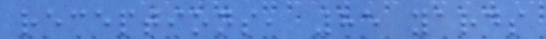receptions, 85 yards
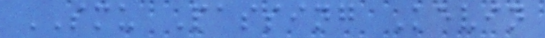SMU Passing Kevin
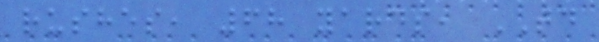rushes, 68 yards, TD
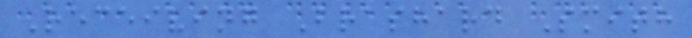Receiving Brashard Smith
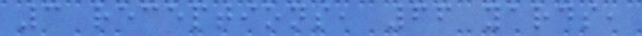3 receptions, 66 yards,
